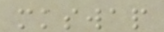mkswap
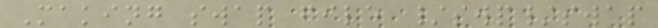Making swap file /swp/swap
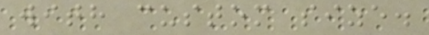with custom size.
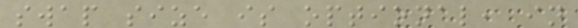swap size is optional, in
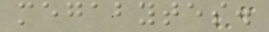megabytes.
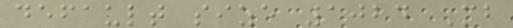default size 1024 Mb
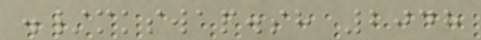./mkswap.sh 2048
